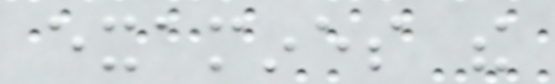examines the
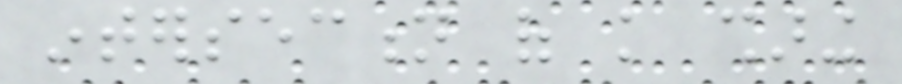intersection of knowledge sharing
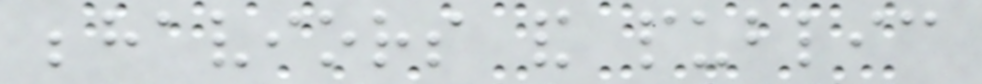behaviors and public
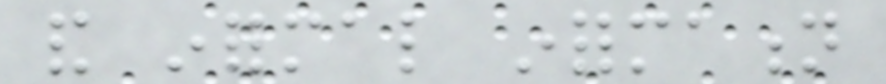and informal information
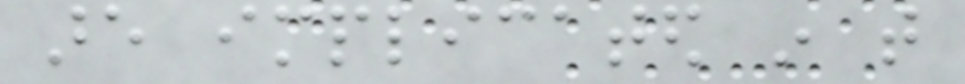are implicated in that
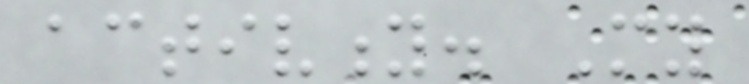activity. My
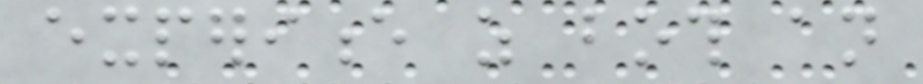experience as both an
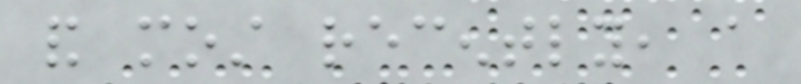and most recently, a
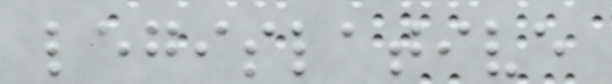legislative
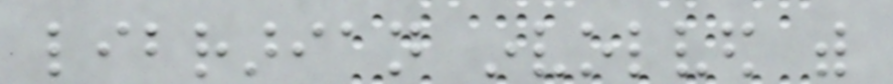librarian involved with
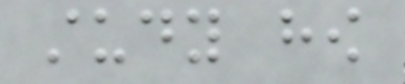study how
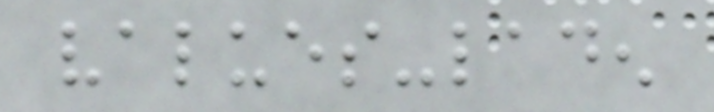values-laden
